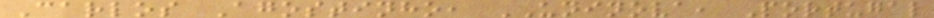Carlos Agostinho, UNINOVA, Portugal
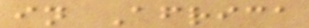in Africa
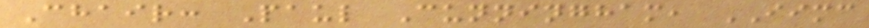Chair: Paul Cunningham, IIMC
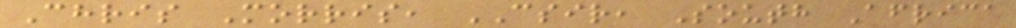Chris Morris, CSIR, South Africa
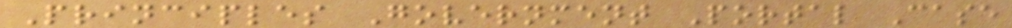Principles Government Portal Case
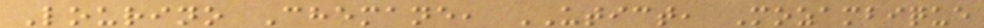Lourino Chemane, UTICT, Mozambique
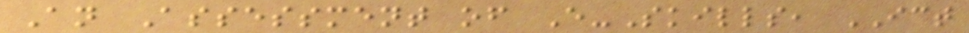An Assessment of E-Skills, ICT
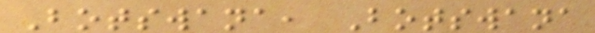Botswana, Botswana
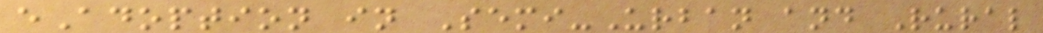eAdoption in Semi-Urban and Rural
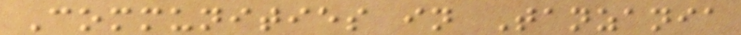Communities in Tanzania
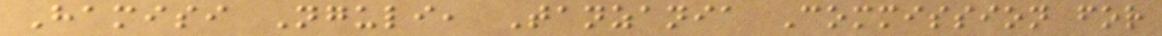Hamisi Nguli, Tanzania Commission for
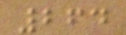264
